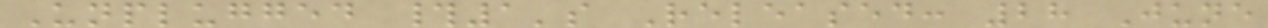Unplugged #1's Released: 28 June
